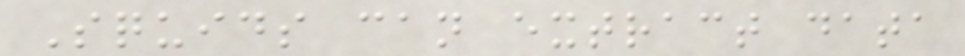Squids can extract data
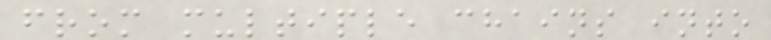from multiple chains into
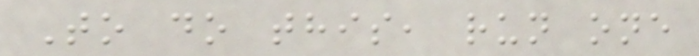To do this, run one
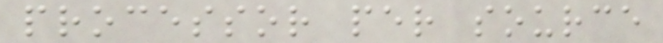processor per source
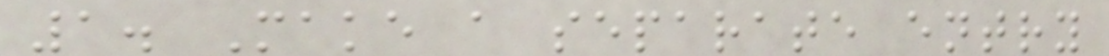1. Make a separate entry
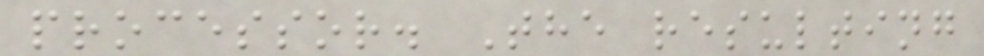processor. The resulting
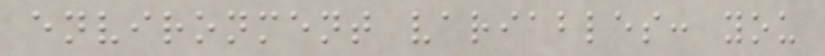environment variables: you
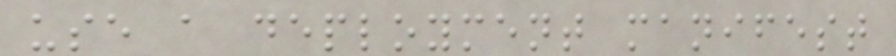use a deployment manifest
